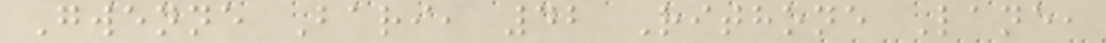Gwenne Bari, 42 Rithone Lane,
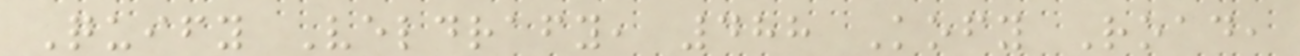Quify Veldrafy, 488 Kofy Road,
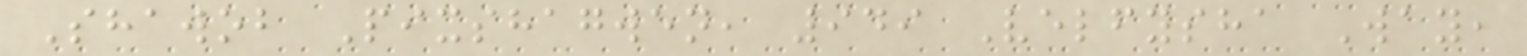Shawob Pixshagwen, 949 Velfysha Way,
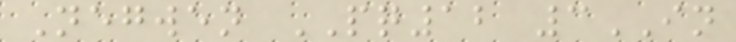Negwen PQ12 3IN
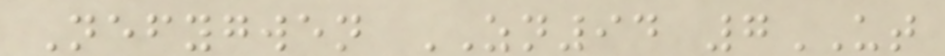Nefygwen ZN94 7UT
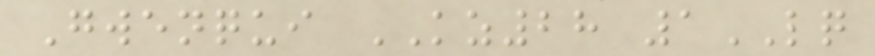Gwenqui KZ28 1LQ
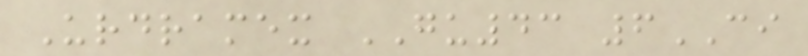Urdramex GU43 6CI
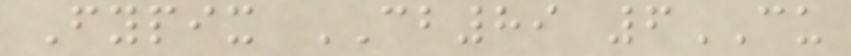Fypix CB89 6CU
